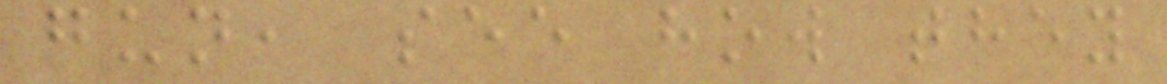gun, see how they
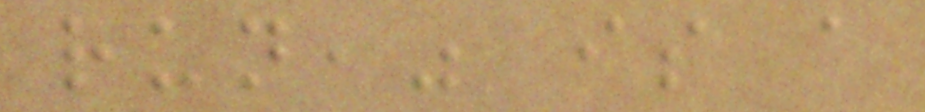run," is a
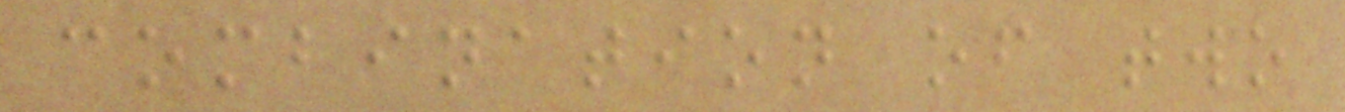combination of two
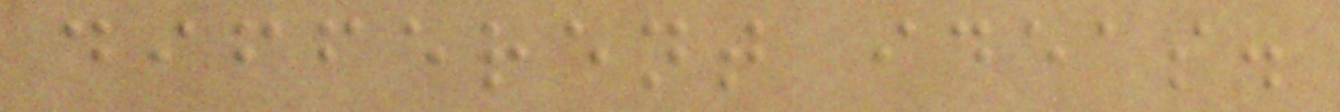different ideas.
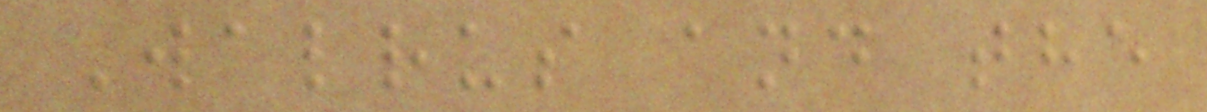Walrus and the
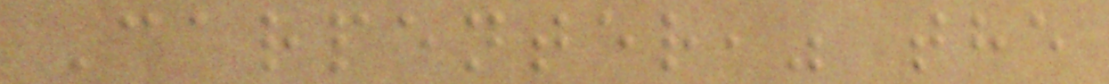Carpenter," the
